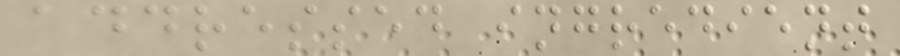addressed ingredient
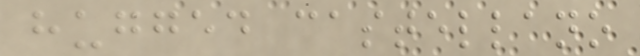hugged castellano
